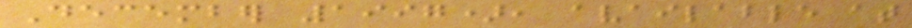December 1997), available at
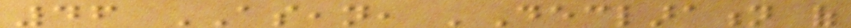46 ASEAN, 'Declaration of
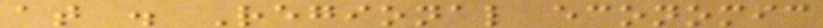at . Regional economic
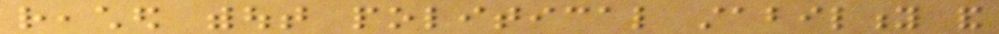reached without political stability and
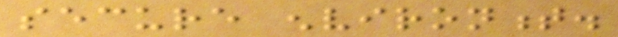secure environment.
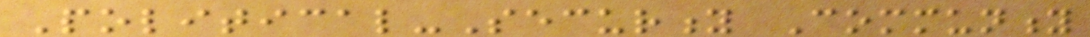Political-Security Community
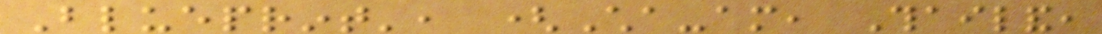Blueprint', (Cha-am, Thailand,
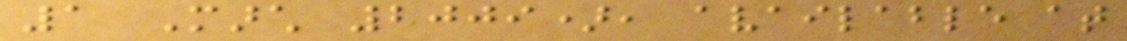1 March 2009), available at
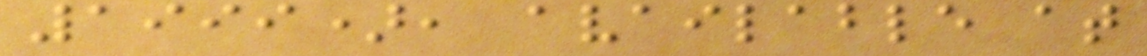1999), available at
